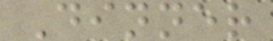Dinner
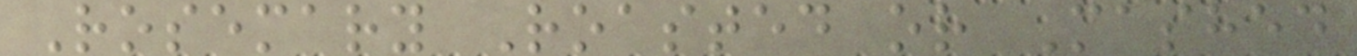Rosemary Roasted or Mashed
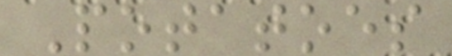Potatoes
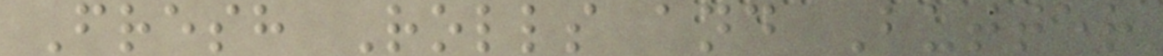Fresh Rolls and Butter
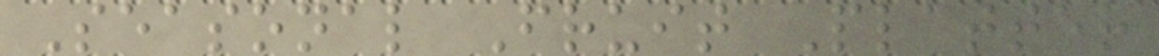Seasonal Fruit Platter
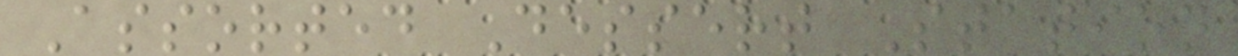Assorted Dessert Station
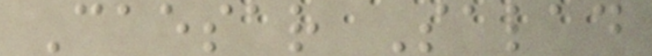Caesar Salad
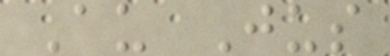Au Jus
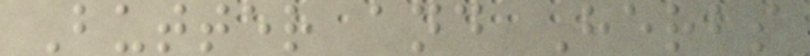Butter and Herbs
